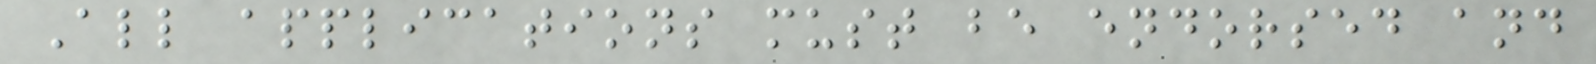All applications must be endorsed and
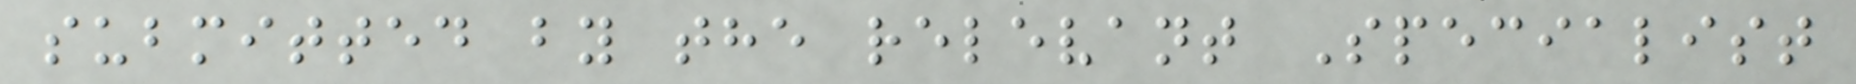submitted by the relevant Specialist
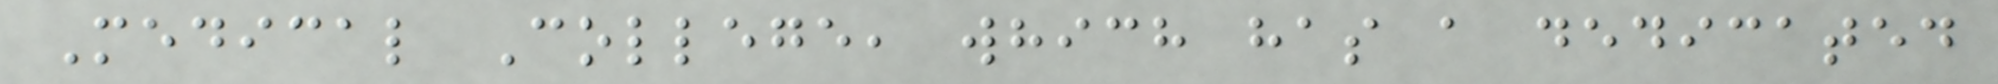Medical College, which has a dedicated
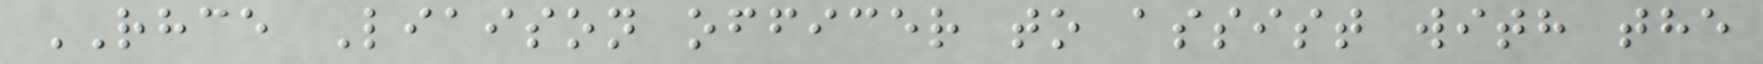RHCE Liaison officer to assist with the
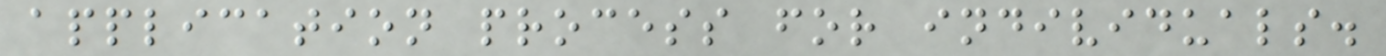application process for individuals.
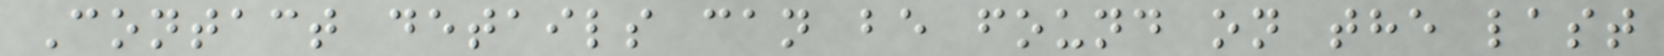Contact details can be found on the last
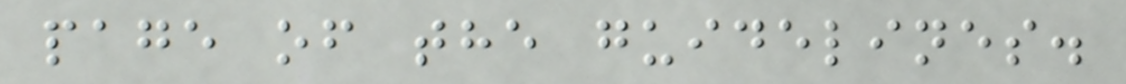page of the guidelines.
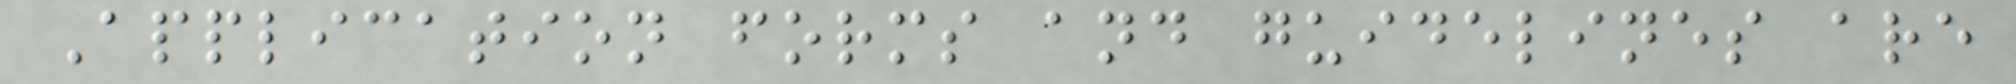Application forms and guidelines are
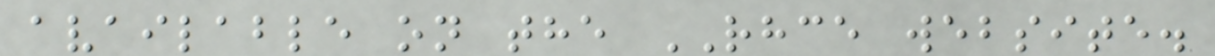available on the RHCE website.
